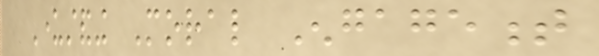Understanding Moral Engagement
